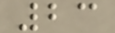23
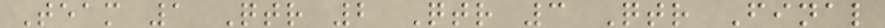Team 1 Qtr 2 Qtr 3 Qtr Final
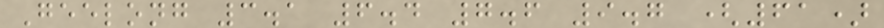Geelong 3.1 6.4 7.6 9.7 (61)
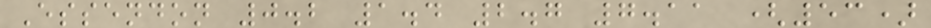Essendon 0.2 1.4 2.7 7.11 (53)
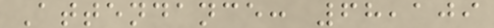Attendance: 68,109
